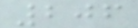206
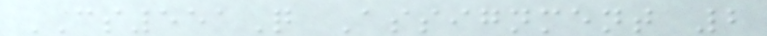CS551Q Assignment 2
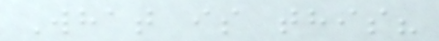What is this?
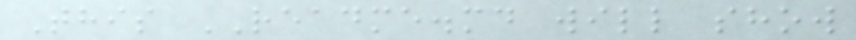This README.md will show
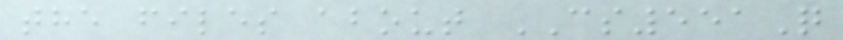the files about CS551Q
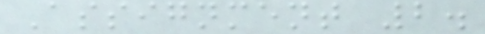Assignment 2.
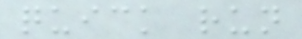quick run
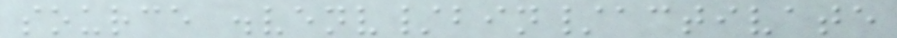source .venv/bin/activate
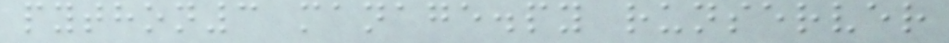python3 manage.py runserver
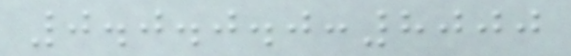0.0.0.0:8000
